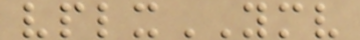vplxYMV
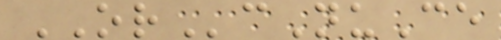ORcNuCe
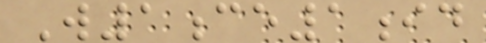W1ce1id
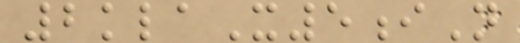2klaX5iN
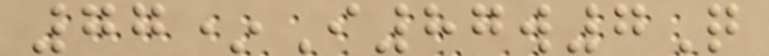77*I87w7Q
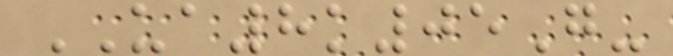UA8k05G-
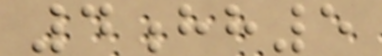4hh5
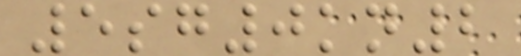5sg0kn2
